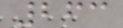263
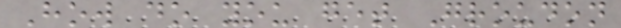How do you get Groudon
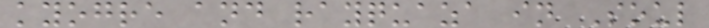kyogre and rayquaza in Soul
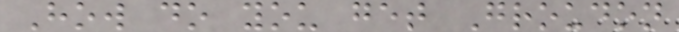How do you get Groudon
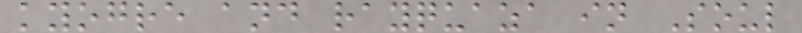kyogre and rayquaza in Soul
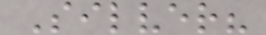Silver?
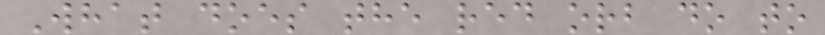What does the red orb do to
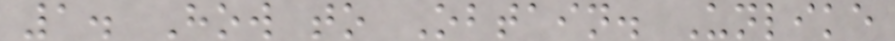1. How to Obtain. Unlike
